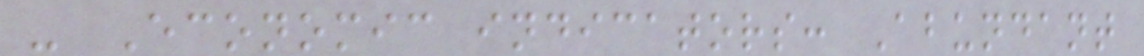- Economic indicators: Abundant
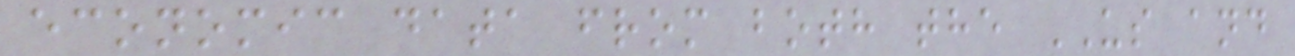economic data from both the US and
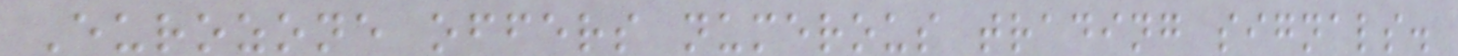Eurozone offers numerous trading signals.
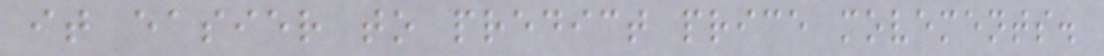it easier to predict price movements.
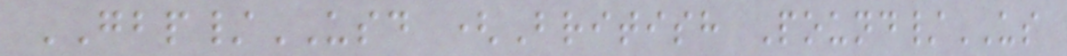GBP/USD (British Pound/US
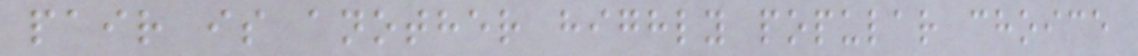pair is another highly popular choice
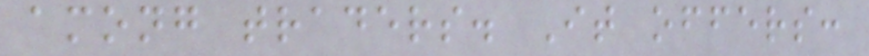among traders. It offers:
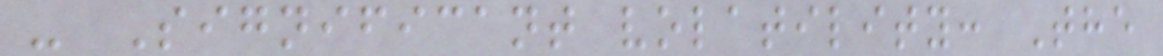- Significant volatility: The
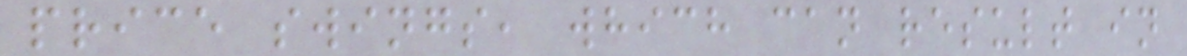price swings, which can result in
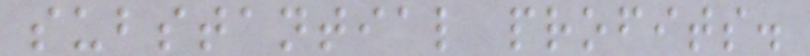substantial profits.
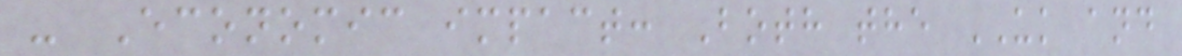- Economic impact: Both the UK and
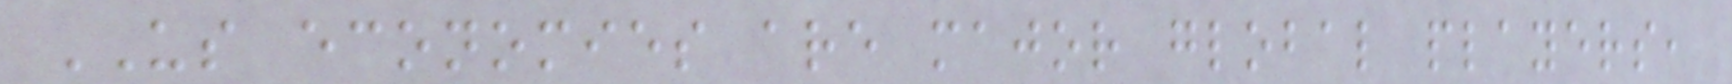US economies are major global players,
